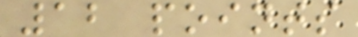12 points
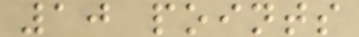10 points
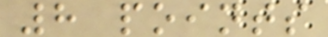8 points
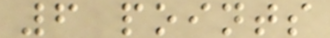6 points
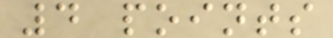4 points
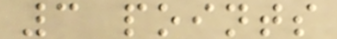3 points
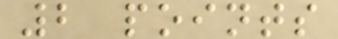2 points
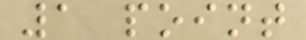1 point
